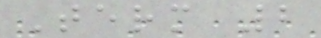Term 2
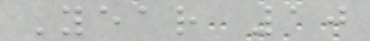Year 10
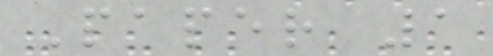Paper 1
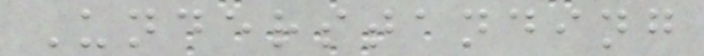Understanding
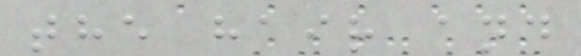the hair and
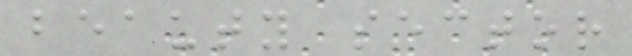beauty sector
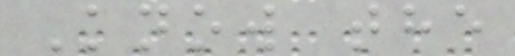Know the
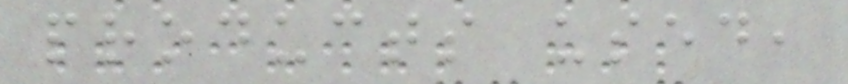products used,
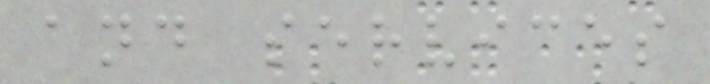and services
